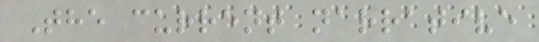The current narrative
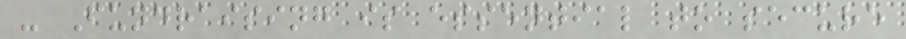- Fundraising is essential to secure
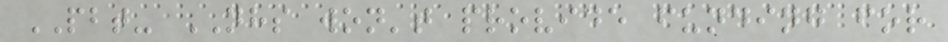PBT- NHS won't provide funding for
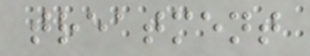treatment
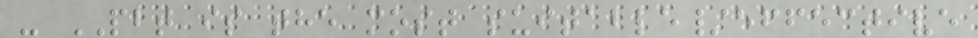- PBT is the most suitable/effective
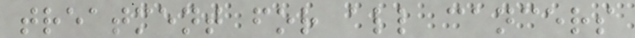treatment for all cancers
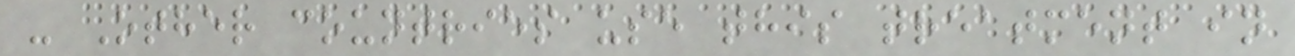- Other countries use this treatment in
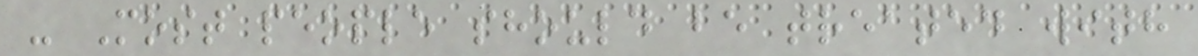- Most people should be treated with
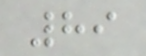89
